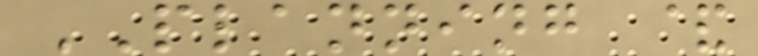PLANNING &
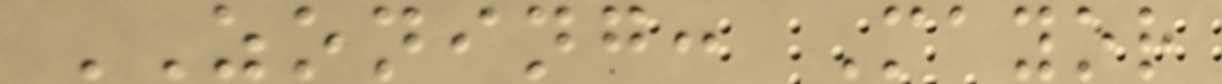ZONING: Mayor
